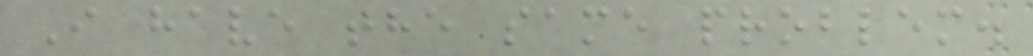I have the same problem.
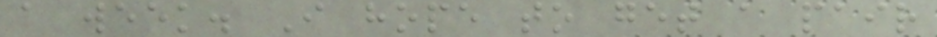a week. I hope to get a pair
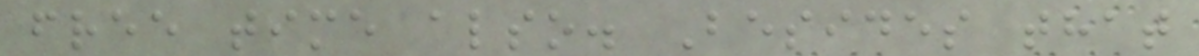free time also. Besides that
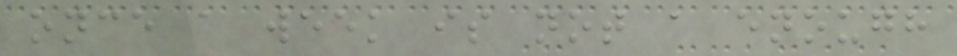once a week is not a enough
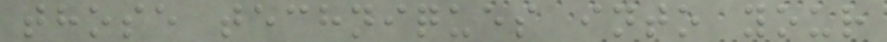those techniques into your
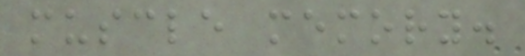muscle memory.
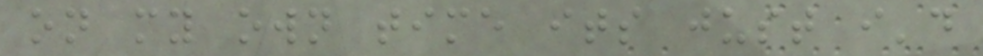on my own time its just i'd
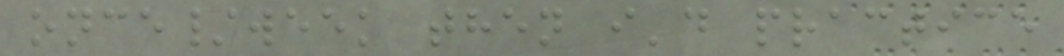once/week then i'd practice
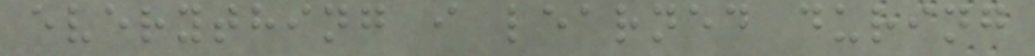everything i learned during
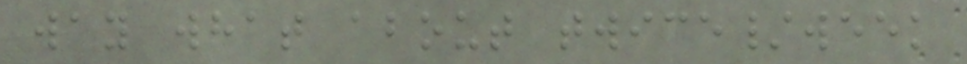way what about twice/week
